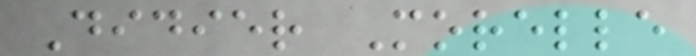Didier Morelle
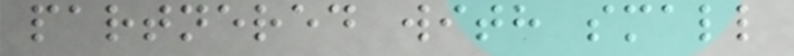partnered with small
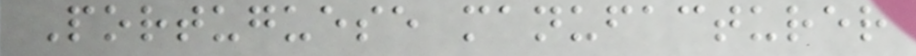Portuguese manufacturer
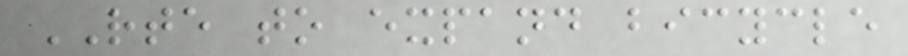RTE to expand bicycle
